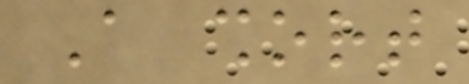A short
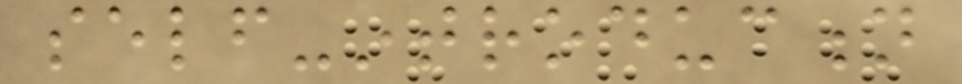self-introduction
